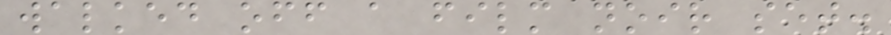walked off a film noir set.
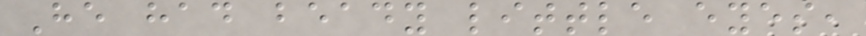He had beady little eyes,
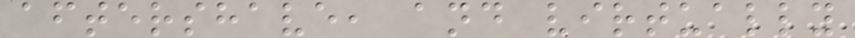aftershave, and virtually
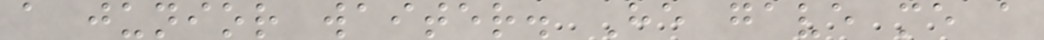a junior waiter. He gave me a
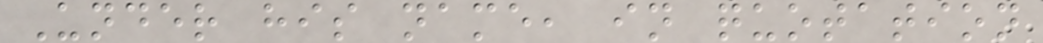Under his name, in quotation
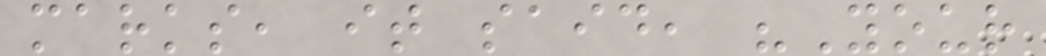marks, it said, "Your
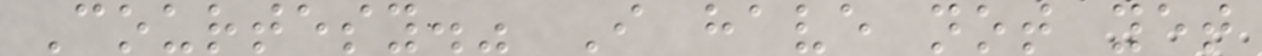Courtesy." I have not yet
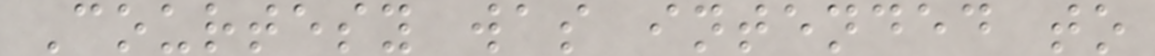Courtesy was intended to
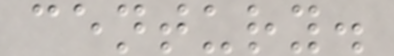century.
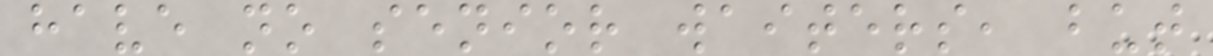have no senior waiters, but
